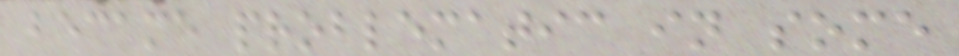became problematic in some
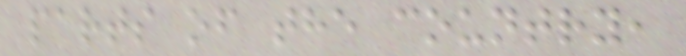parts of the country,
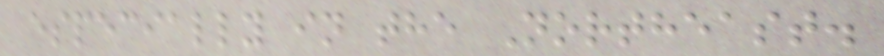especially in the Northeast.
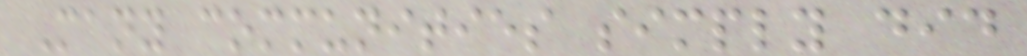Many communities simply did
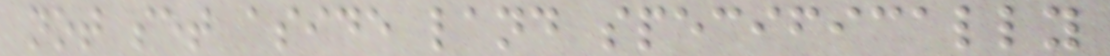not set aside land specifically
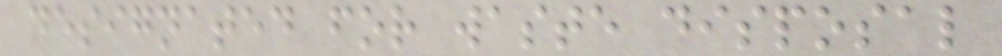designated for waste disposal
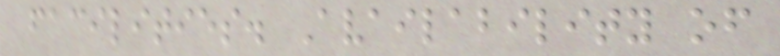facilities. Availability of
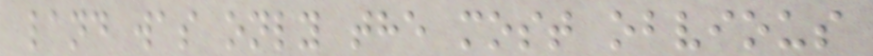land was only the most obvious
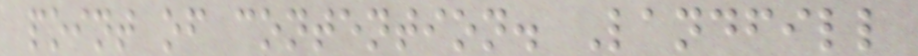point of contention. Landfill
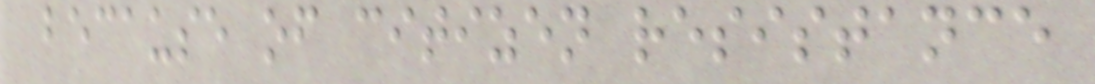because of citizen resistance
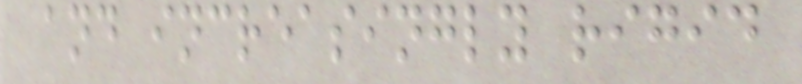and increasingly rigid
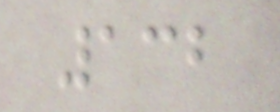132
